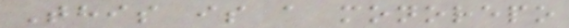This is a monorepo
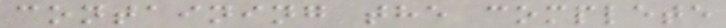containing the complete
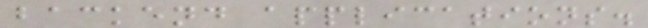backend applications.
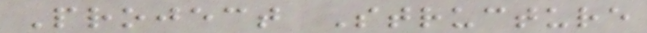Project Structure
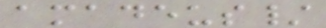amadeus/
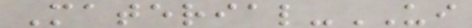Material-UI
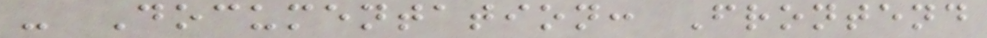- Documentation: Frontend
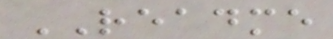README
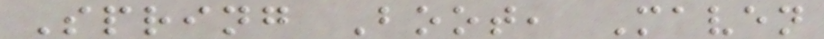Spring Boot, Maven
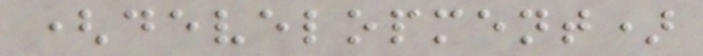(development)
